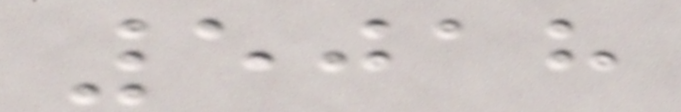5018
